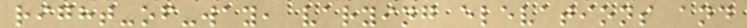right-of-way, varying elevations and
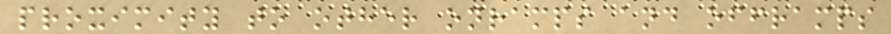proximity to other onramps and offramps
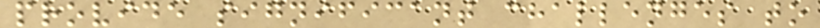provide significant challenges to
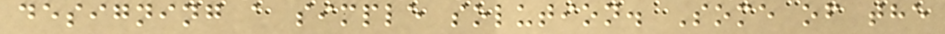designing a simple solution. Some of the
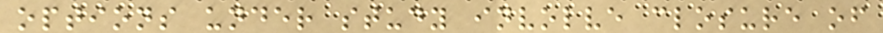options under study involve closure of
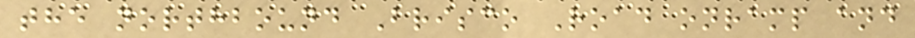the northbound Brisco Road onramp and
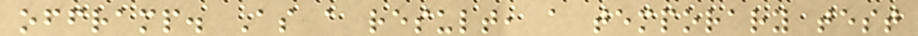offramp. As a result, a temporary test
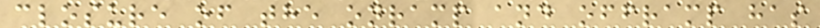closure of the onramp and offramp has
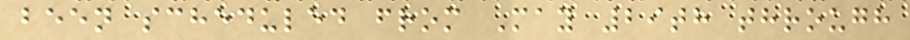been scheduled from May 29th through
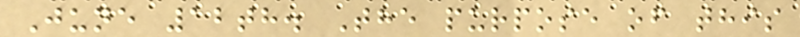June 12th. The purpose of this
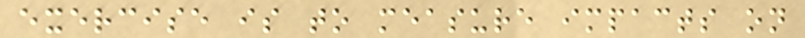exercise is to measure impacts on
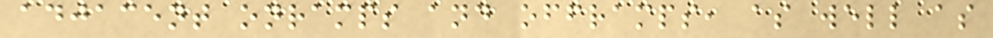adjacent onramps and offramps, as well as
